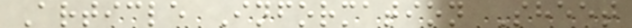Article Information Sheet
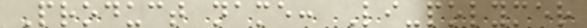Product name: Li-polymer
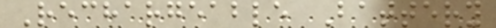Rechargeable Battery
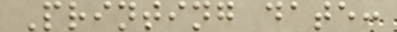Printing date:
